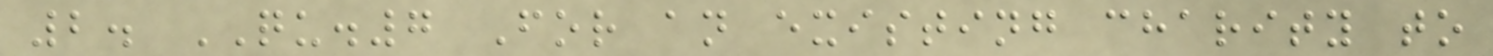2. QU.7 For an existing charity to
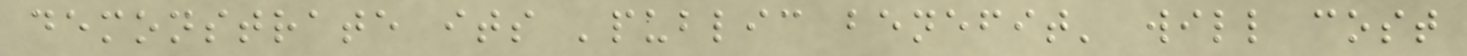demonstrate its 'public benefit' will cost
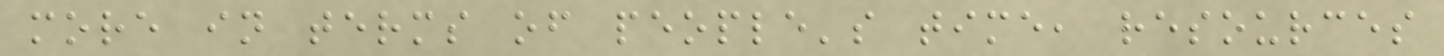more in terms of people's time, resources
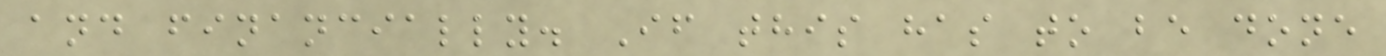and financially. If this has to be done
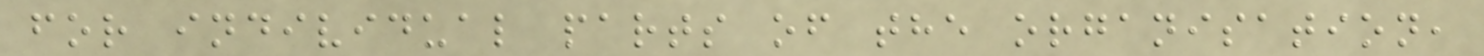for individual parts of the organisation,
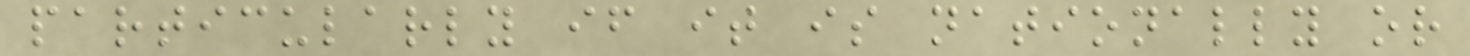particularly if it is nationally or
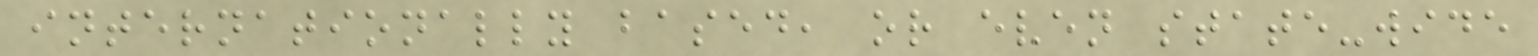internationally based, or even state-wide
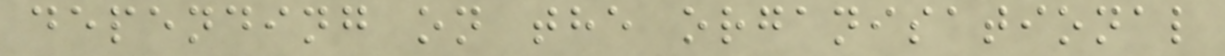depending on the organisational
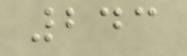243
